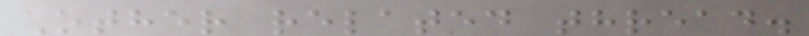Other related thread.
